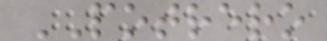POTRERO
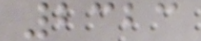2323
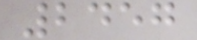2457
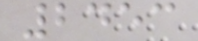2453
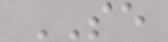SE
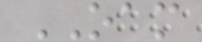OAM
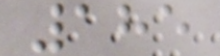185
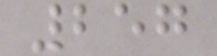257
